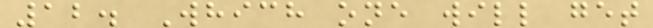12. Which one will get
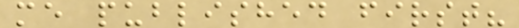me published first?
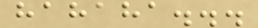hahaha...
